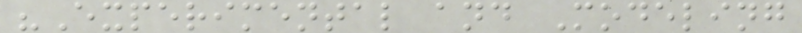"Experimental and Modeling
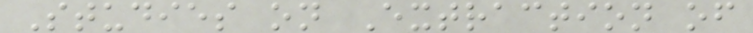Studies on Extraction of
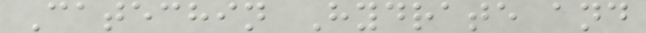Catechin Hydrate and
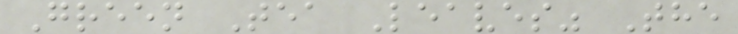Green Tea Leaves" The
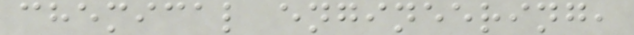chemical engineering,
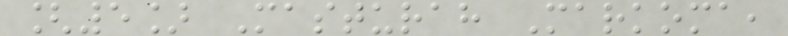[5] Masturah Markoma,
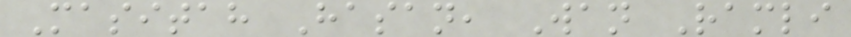Masitah Hasan, Wan Ramli
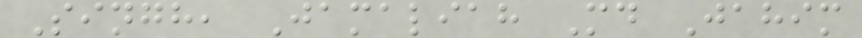Singh, Jamaliah Md Jahim
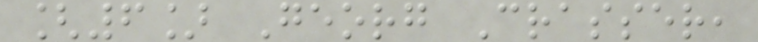[6] Georg Crasser,
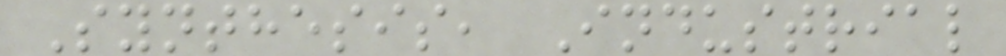Synthesis, Industrial
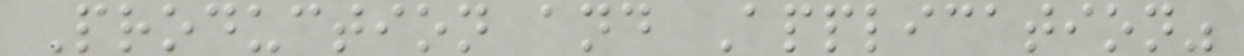Production and Application"
